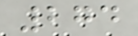274
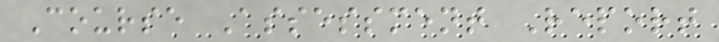Course Assessment Report
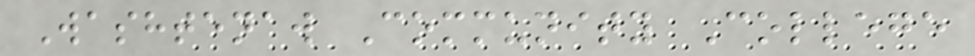Washtenaw Community College
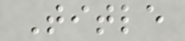Title
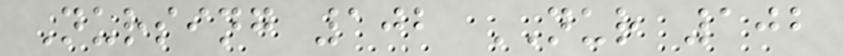Nursing 102 NUR 102
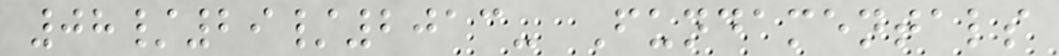08/29/2013- Fundamentals
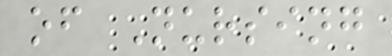of Nursing
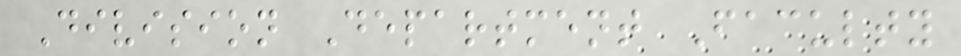Division Department Faculty
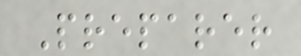Preparer
